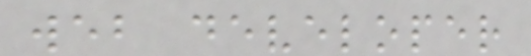web developer
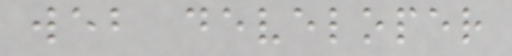web developer
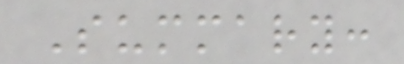Summary:
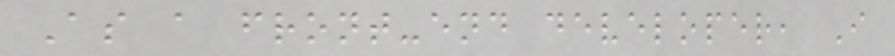As a front-end developer, I
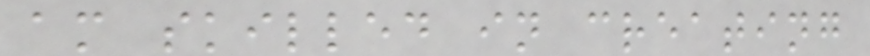am skilled in creating
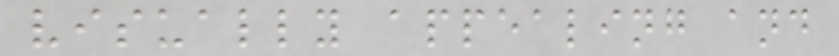visually appealing and
